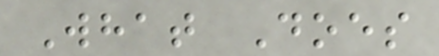What Does
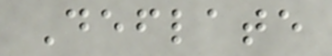Deflate
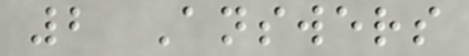2 Answers
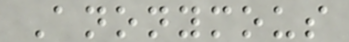Anonymous
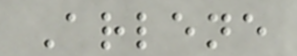Arlene
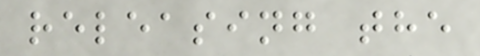releasing the
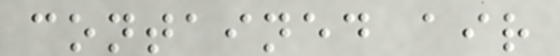contained air
